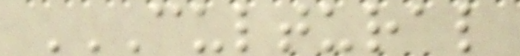CULTURAL
